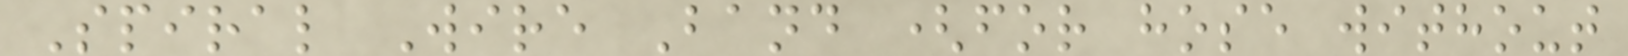Spiral Wire Band (for hose without
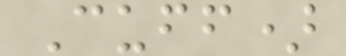Cuff)
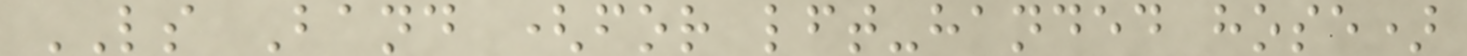LS Band (for lft-handed hose)
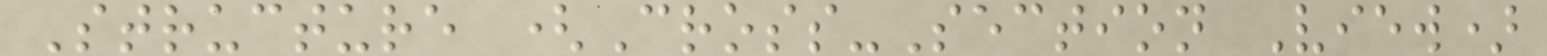Structure (Cross-Section View)
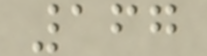167
